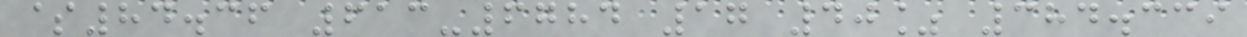$84.36 613-6784 17 40% 384.339
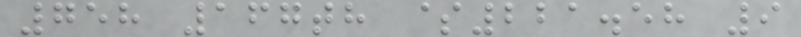758 167th $221.58 9
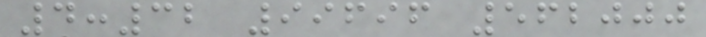4:32 99696 562000
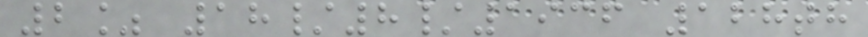2% 18/8/1936 128th
